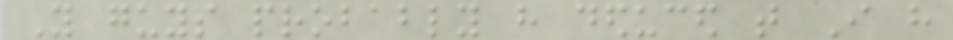You guys probably have deduced that I have
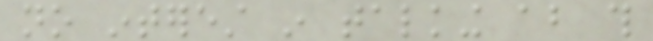no interest in talking about this
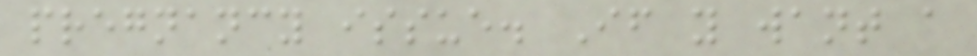pregnancy issue. If you want a
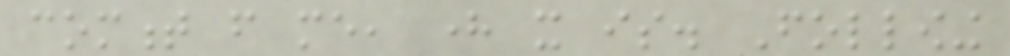comment from me, here it is. Following
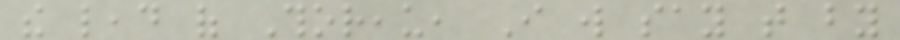the lead of Thoreau, I will say that by
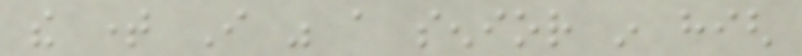the time I was a senior in high
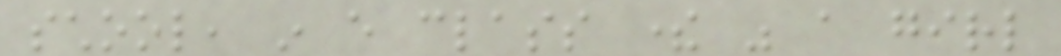school, in every class there was a girl
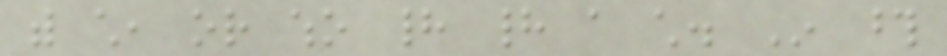with child, or who had had a child. In those
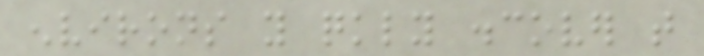environs you quickly discover that
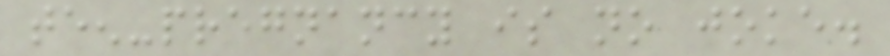teen-pregnancy is no joke.
